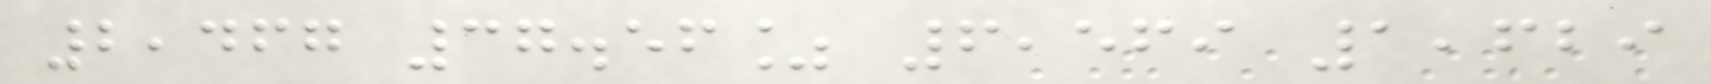2,467 37.56% 6,569 1,629
